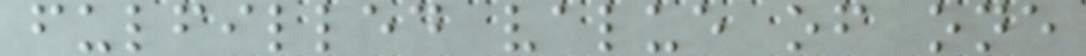fulfilled value of one
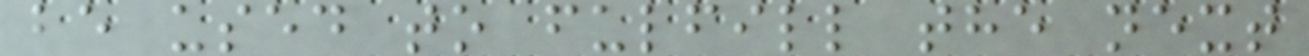be used to fulfill the next
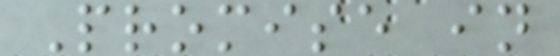Promise in
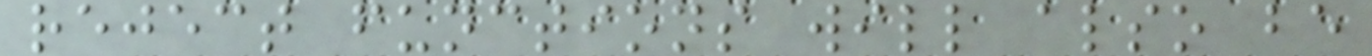reject functions will also be
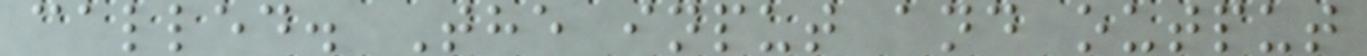called. The input and output
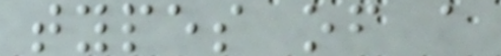types of a
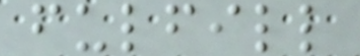fulfill
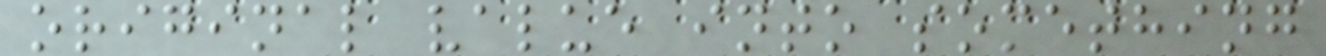original value into something
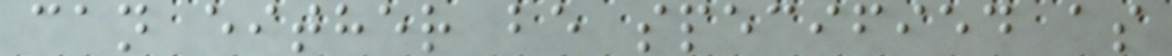can either be specified as
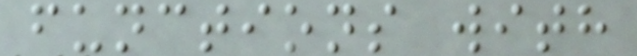functions with
